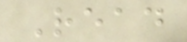Read
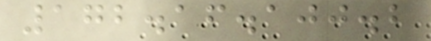172.16.100.2
